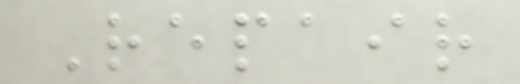Repair
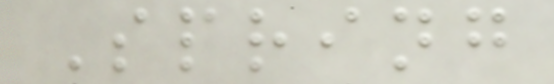Spring
